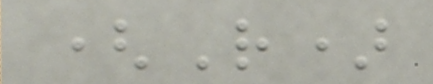(R)
